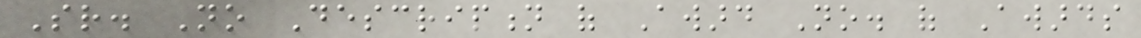Sr. No Description of Award No. of Awards
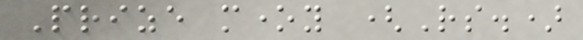Prize money (Rs.)
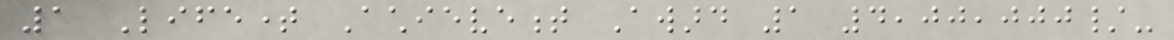1 Lifetime Achievement Award 1 4,00,000/-
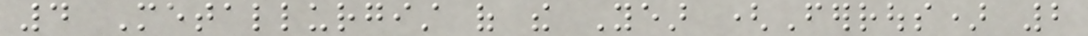4 Metallurgist of the Year (Ferrous) 2
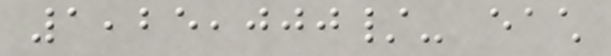1,25,000/- each
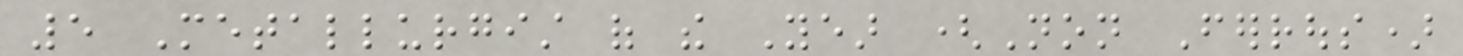5 Metallurgist of the Year (Non Ferrous)
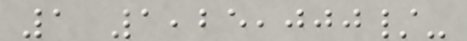1 1,25,000/-
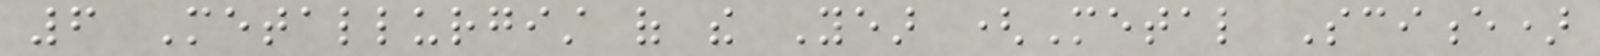6 Metallurgist of the Year (Metal Science)
